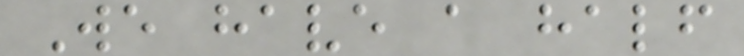We have a half
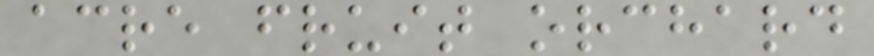acre fruit orchard
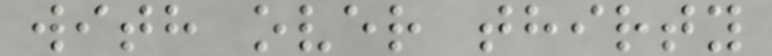with over thirty
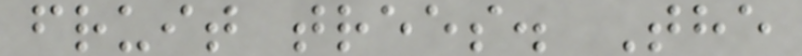fruit trees. The
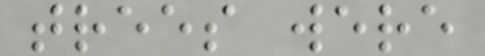trees were
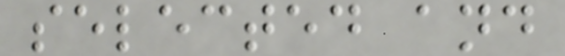selected and
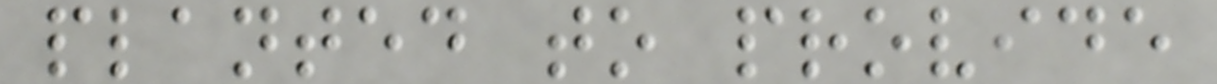planted to provide
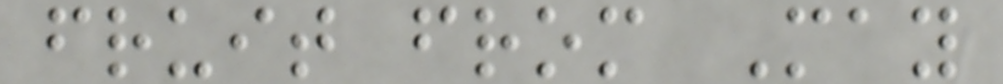fruit from May
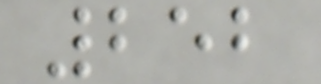252
